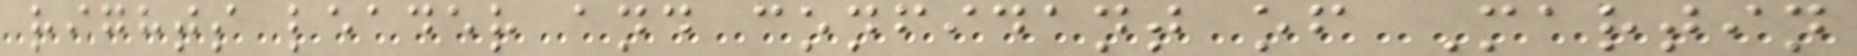rights leader and confidant of Martin
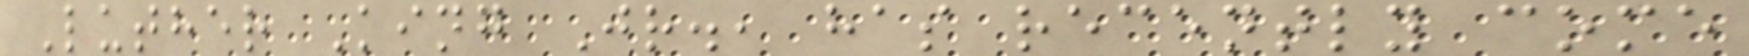Luther King Jr., has recently come
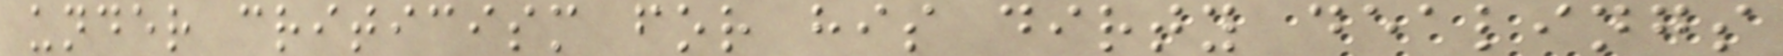under criticism for his dirty dealings
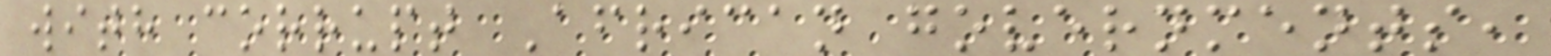with corrupt African governments,
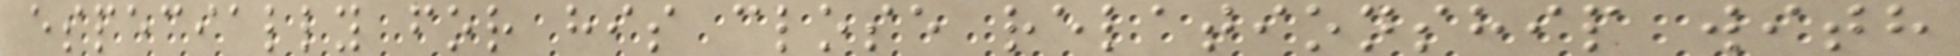especially for his close relationship with
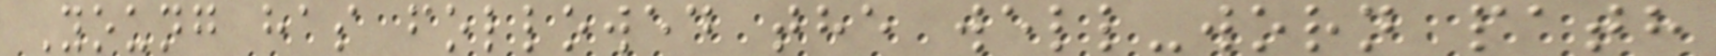Young has followed the well-worn path
